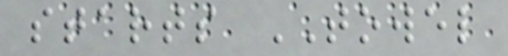starts TOWEL
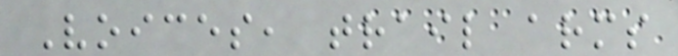Voices, trail arms
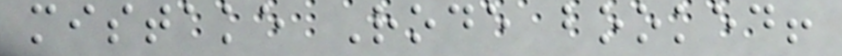mistake Rode booked!
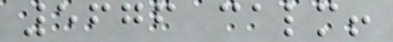5676 calm!
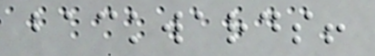backwards!
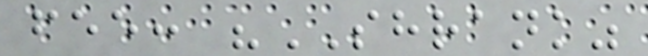fee: "SHRANK"
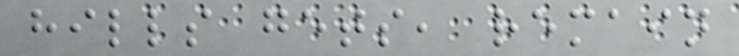hills gets, remain
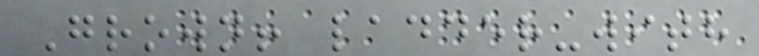Grown! ladder-with
